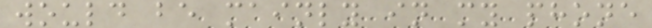would be mainly in my phone
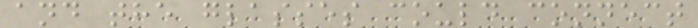and the glasses could connect
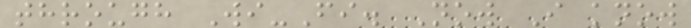through Wi-Fi. Now I know
